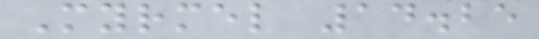Myrmel 14.25
